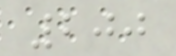200
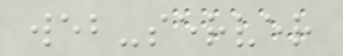web-server
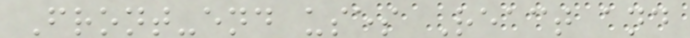Front-end uses React and
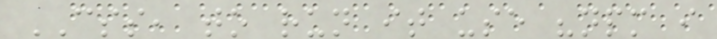CSS, to run it use "npm i
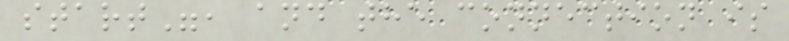start", and the connection is
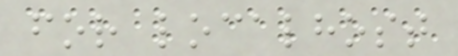for localhost
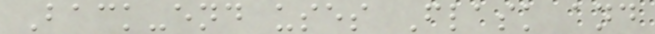Back-end uses Flask and
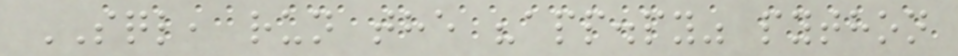SQL, run the "app.py" python
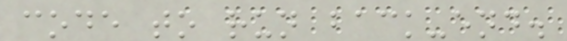code to run back-end.
